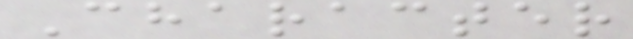Character
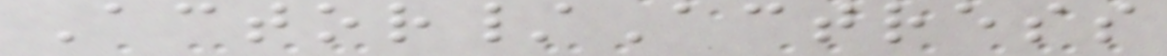Actor/Actress
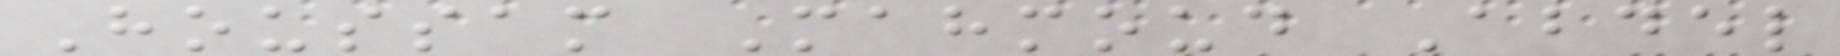Houssam Mahmoud Abdel
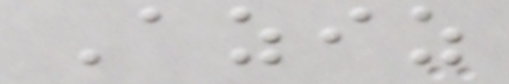Aziz
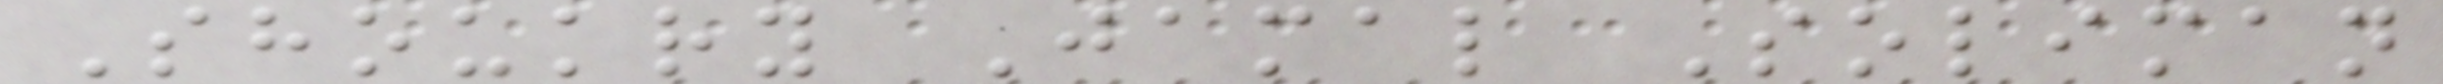Shoukry Jamal Soliman
